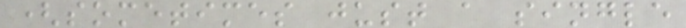(sometimes just a single
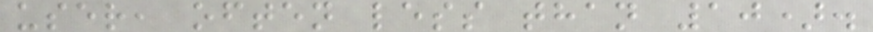user, often less than 10).
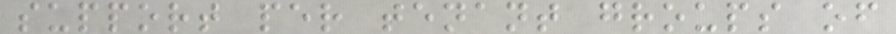support per tenant groups of
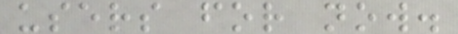users for now.
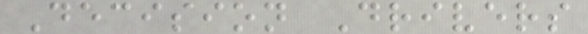Decision Drivers
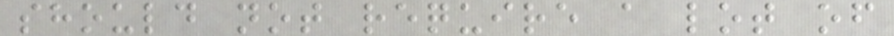should not require a lot of
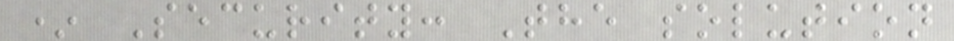* Security: The solution
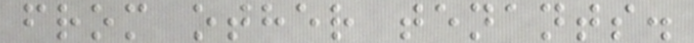from other tenants.
